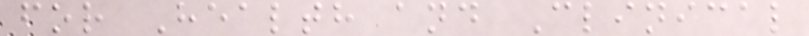for Health and Clinical
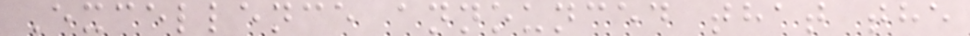Excellence announced that the
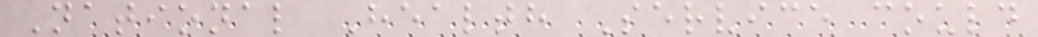National Health Service could
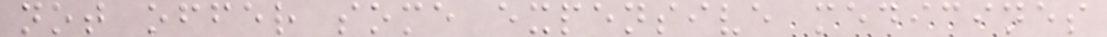not offer some expensive medicines
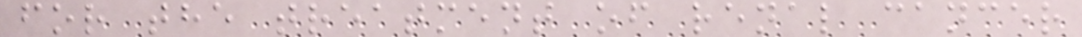for the treatment of renal cancer
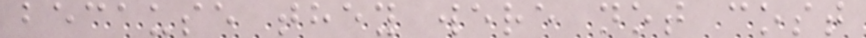because they were not cost
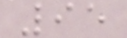95
